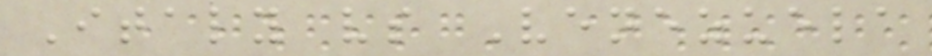Italy vs Venezuela
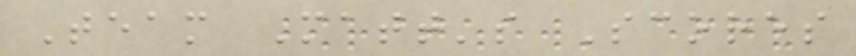Team Matt's Scores
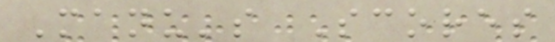Manu's Scores
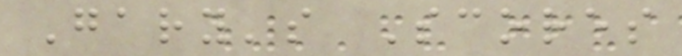Gary's Scores
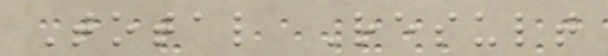Total Result
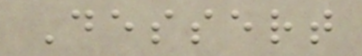Dessert
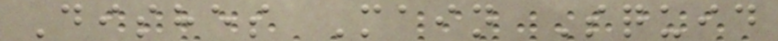Dishes Main Squid
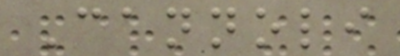Cannoli
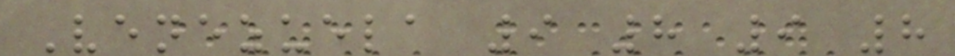Venezuela 9 8 9 8
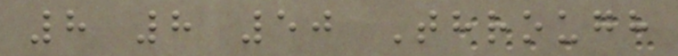8 8 50 Through
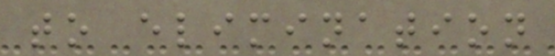to elimination
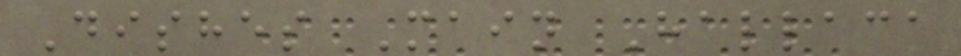Dishes Main Hallaca
